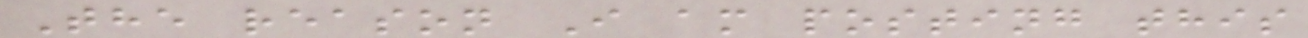The reason I am posting this
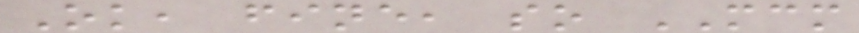Ok, fine, so MCM
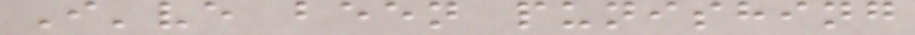I've been punishing
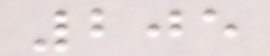205
